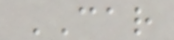CAR
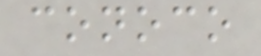conoco
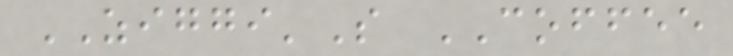ZIGGI'S COFFEE
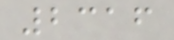2316
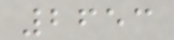2653
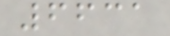6631
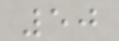50
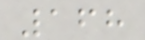168
